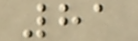81
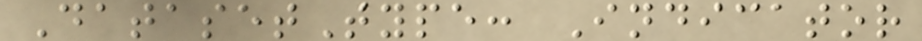DatasetType: Indicator
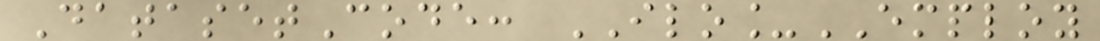DatasetCode: ILO_EMPLOY
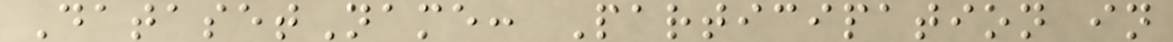DatasetName: Participation in
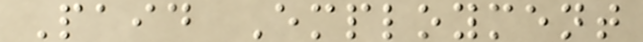Paid Employment
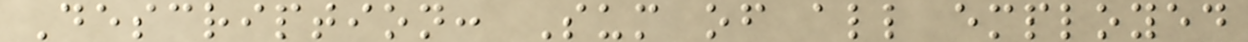Description: Sum of all employed
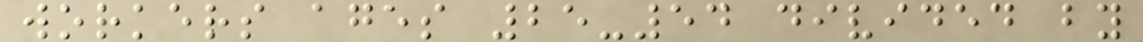workers ages 25-54 divided by
